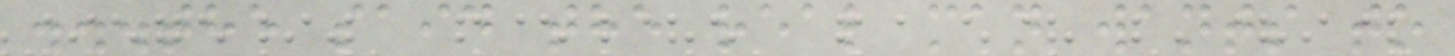...the said the real man wants to
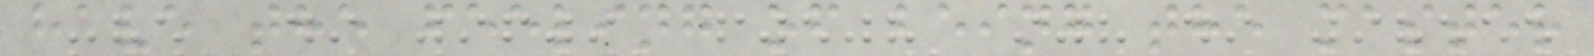have the feeling of being the master
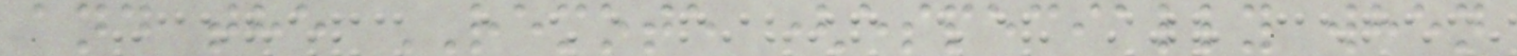and the REMOTE (especially when
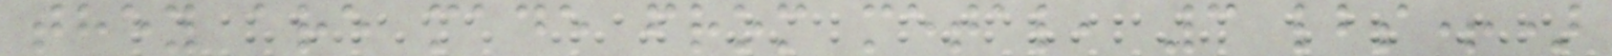they are made from metal, 3 lbs+)
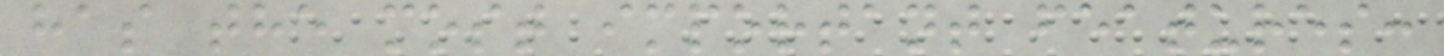has the most important features:
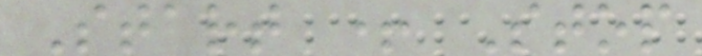Start + Stop
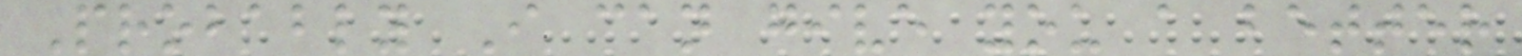Probably I can give you a better
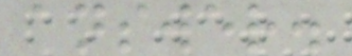answer.
